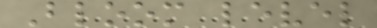Bloom level
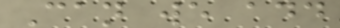Can we add
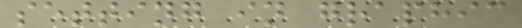setting in graphic
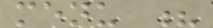menu ?
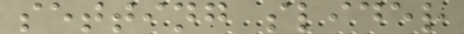setting slider
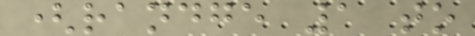(randge 1 to
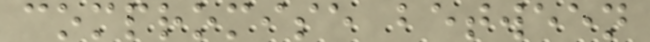compromise between
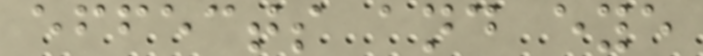effects and eye
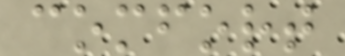comfort
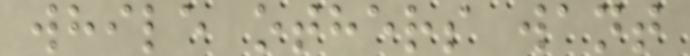while others want
